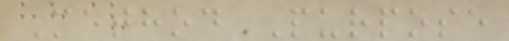Method Purpose
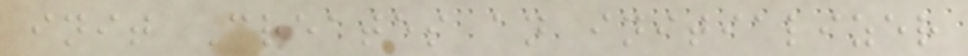init Creates an initializer
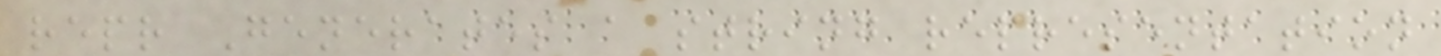repr Generates a string representation
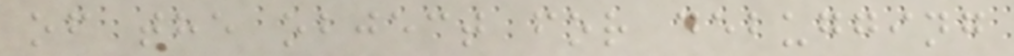of the object for debugging
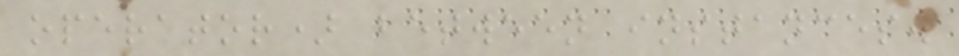operator) between instances.
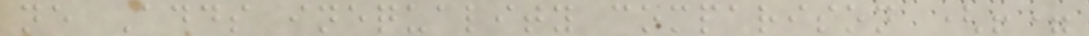ne Adds inequality comparison (!=
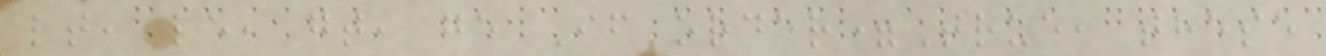lt, le, gt, ge If order=True, these
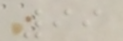99
